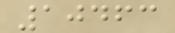10463
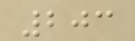203
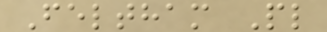Feltham Pl
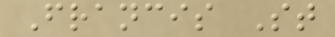Francis St
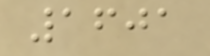1601
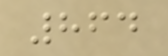864
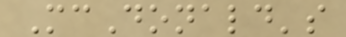McDonald's
